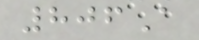806A
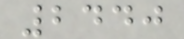2440
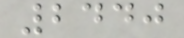2440
